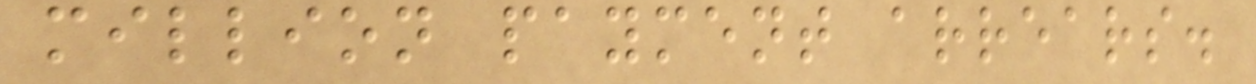million payment arrears.
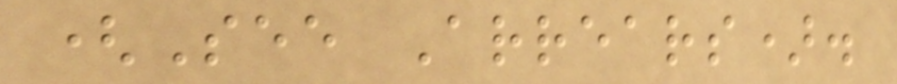(See Arrears).
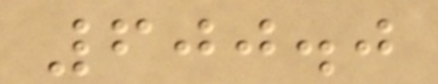600.0
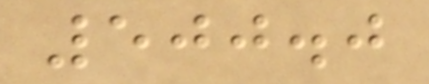500.0
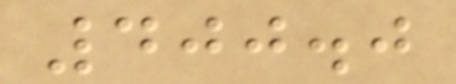400.0
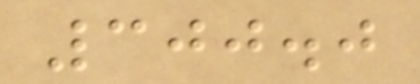300.0
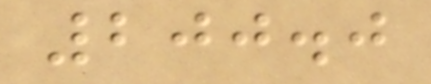200.0
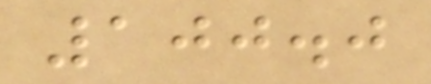100.0
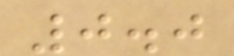0.0
